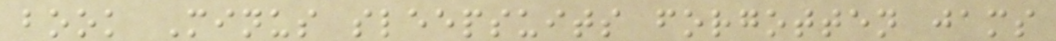book Minus sleepsuits forgotten jams
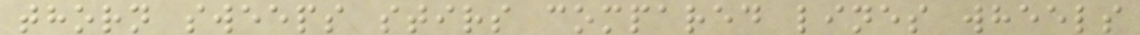thorn sweeps stirs compared lines wheels
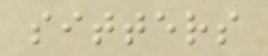sitters
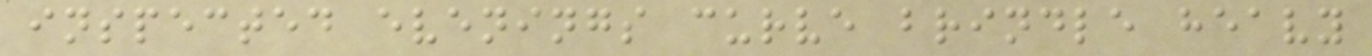inspected evenings curve brindle heavy
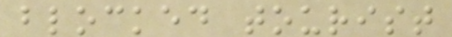blocked tourist
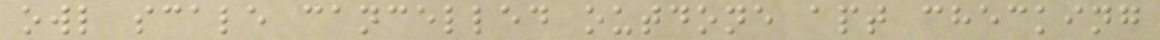owl scale cancelled outdone apt checking
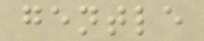gentle
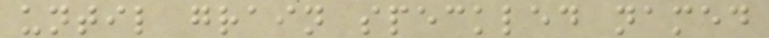until grain speckled named
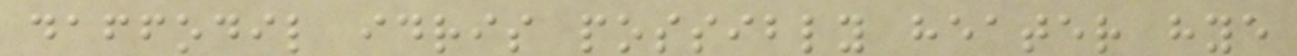daffodil idris possibly heater hye
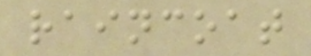raincoat
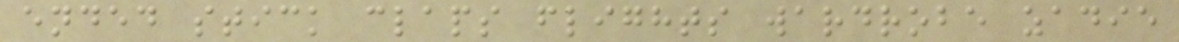ended stick claps flights wardrobe zadie
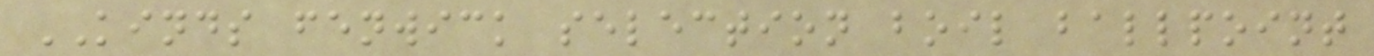KINDS fenwick selection boil ballpoint
